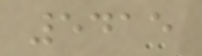5415
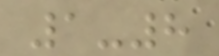1-8
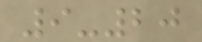9-20
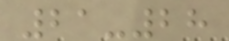21-28
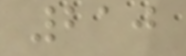210
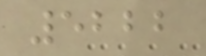5222
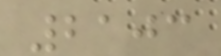2103
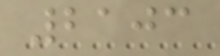2103
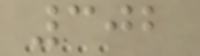302
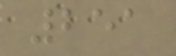251
